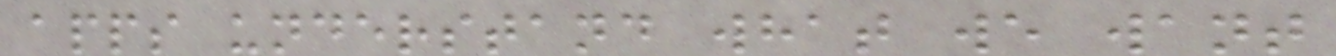apps understand what we want
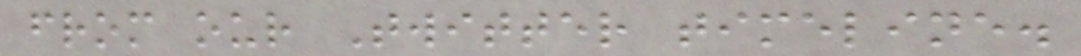from our Twitter timeline.
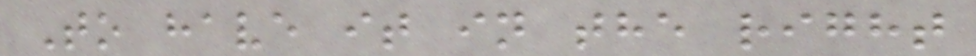To have it in the right
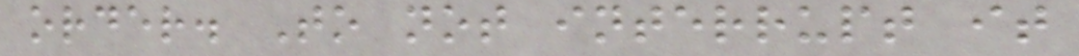order. To not interrupt it
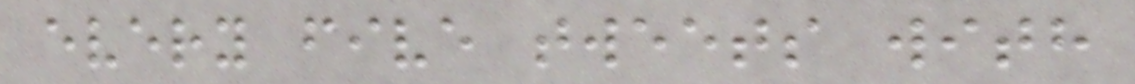every five tweets with
